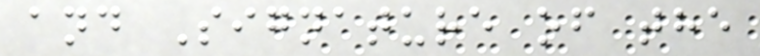and Signature of the
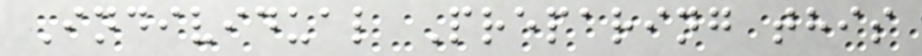Individual Preparing this
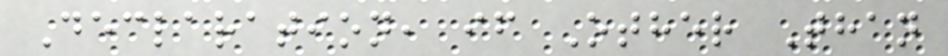Declaration, if Other Than
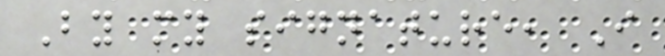By my signature, I
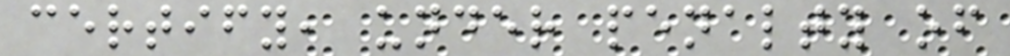certify, under penalty of
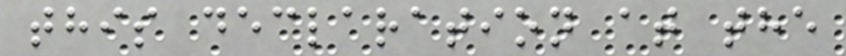this declaration at the
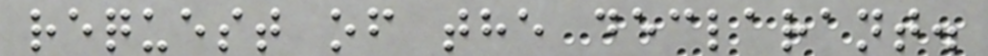request of the declarant.
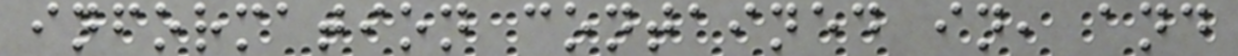information contained in, and
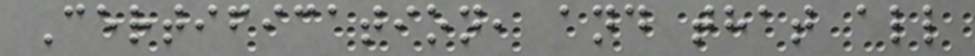Certification, and that all
